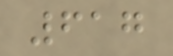617
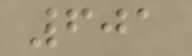601
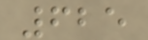625
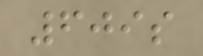609s
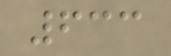633
